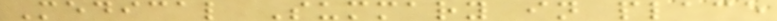Medical Summary in place
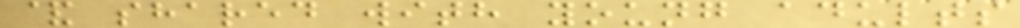& shared with young adults
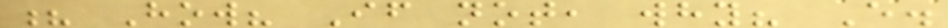? How? If not, why? E.
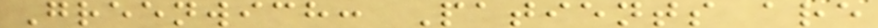Greenwich: Patients are
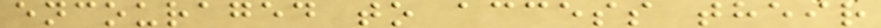encouraged to access their
